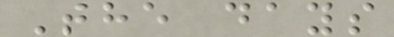The days
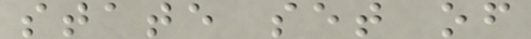state set of
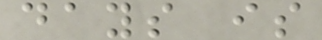days is
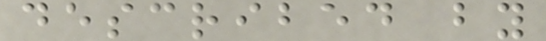described by
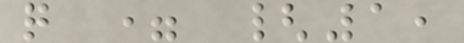q = {1,
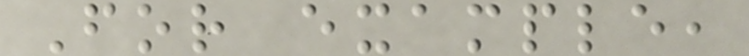For example,
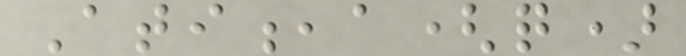Ati,a(q)
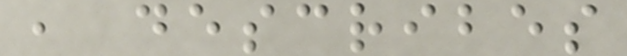, describes
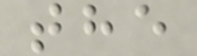the
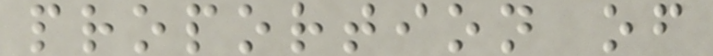proportion of
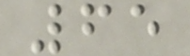65
